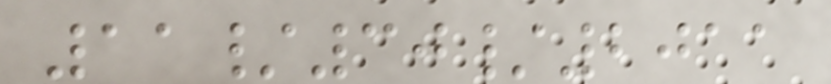11/30/2011
